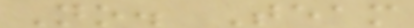No. Team
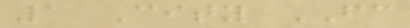1 City FC
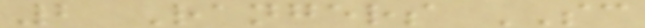2 Rangers SC
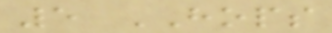5 HOPS
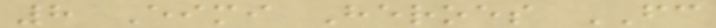8 Eimi Heroes FC
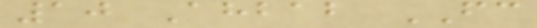10 Ahbab FC
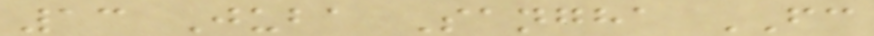13 Juba Sangha FC
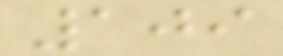109
